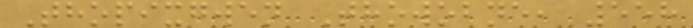Thopixgwen Thowobne, 558
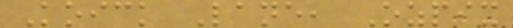Koick Lane, Ozpix
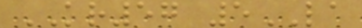KR57 5LA
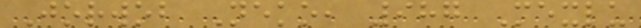Jorwob Neko, 987 Mexlu
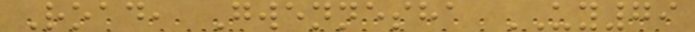Road, Gwennesha UY79
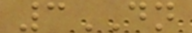3DN
